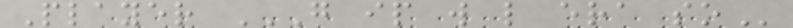Player G IP W L ERA SO
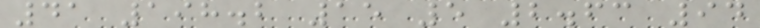41 198.2 15 5 2.63 94
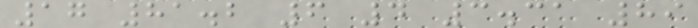17 81.2 6 4 3.31 89
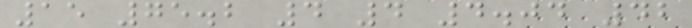15 75.2 4 4 4.04 42
